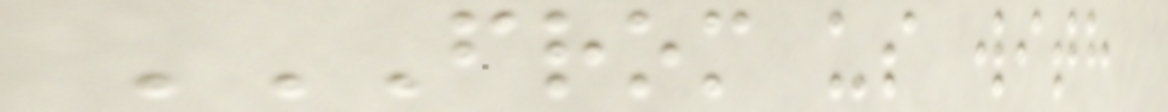FROM US WITH
